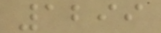1299
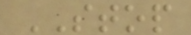STOP
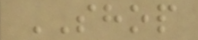SHOP
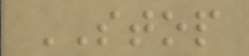STOP
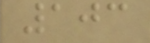103
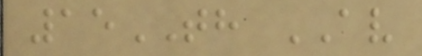15TH AV
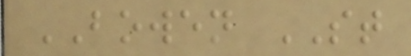BOWEN ST
